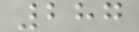287
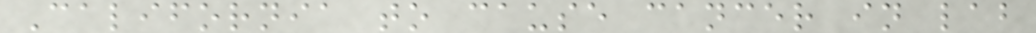California to cause cancer in lab
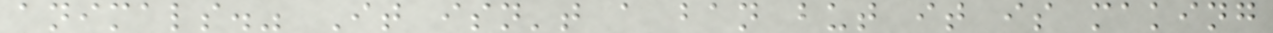animals." It isn't a ban but it is making
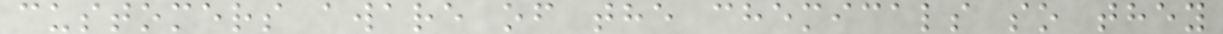customers aware of the chemicals so they
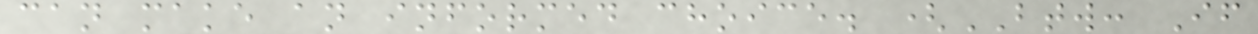can make an informed choice. (BTW: If
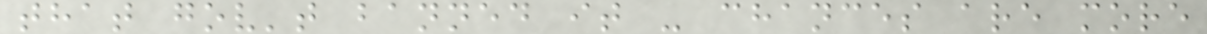that gov't banned it - chances are more
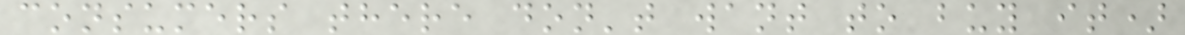consumers there don't want to buy it)
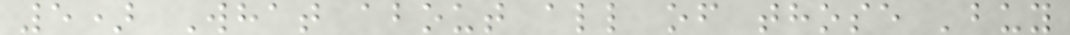5) What about all of those 'buy
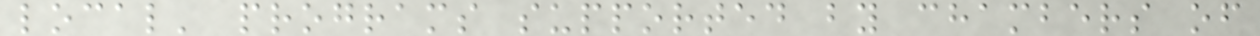local' programs supported by chambers of
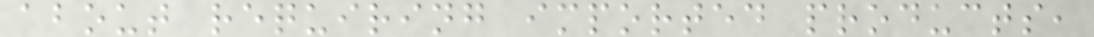about requiring imported products,
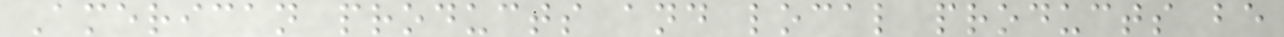American products and local products be
